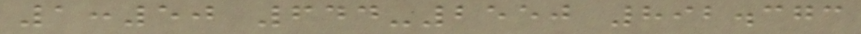1:50 644-2550 892.373
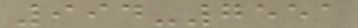994-7551
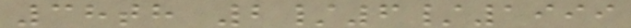38th 2/6/1999
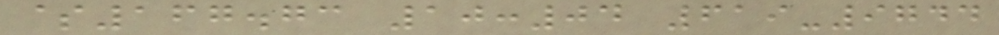$167.73 10:04 619-9744
